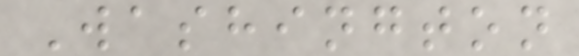Washington
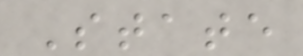State
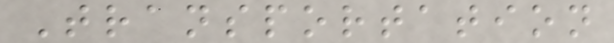Transportation
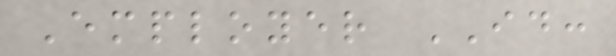Employer ID:
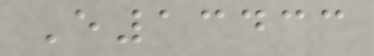E13433
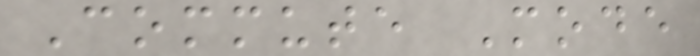Commute Mode
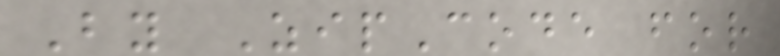By ZipCode for
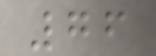76
